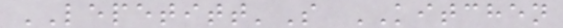LEPETITT'S KITCHEN
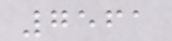7561
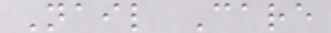Nail Care
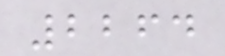2264
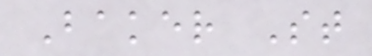Baker St
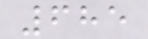685
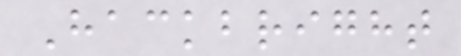Hackbright
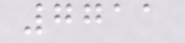7711
